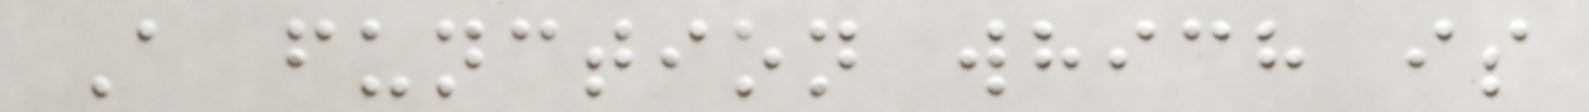A function which is
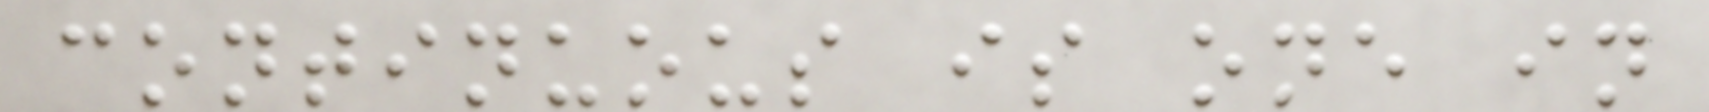continuous is one in
